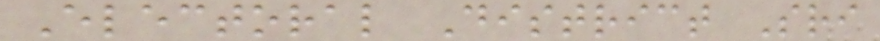Electoral District Sri
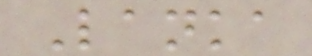Lanka
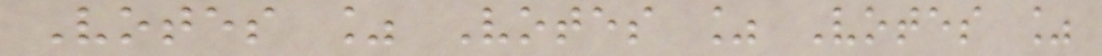Votes % Votes % Votes %
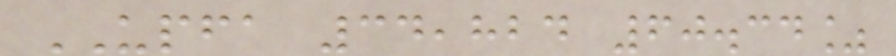UPFA 34,824 60.34%
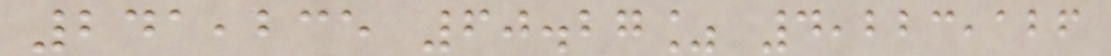241,235 60.27% 4,223,126
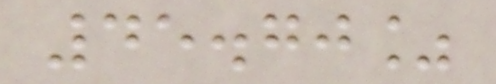45.70%
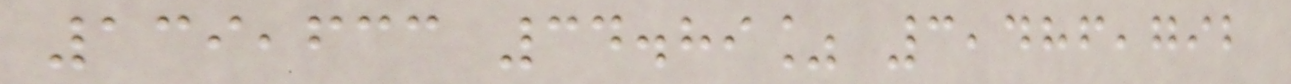139,633 34.89% 3,486,792
